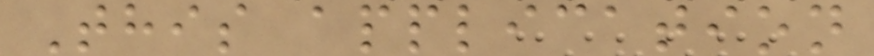This application
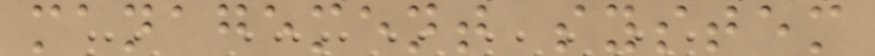management system
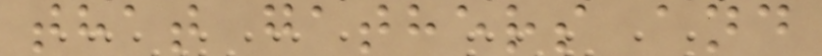that gathers and
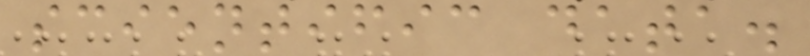scientific data.
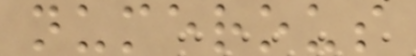numerous
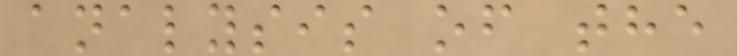analysis of the
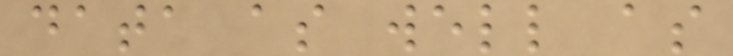data as well as
